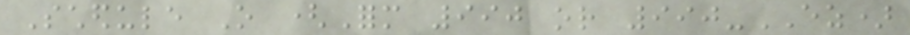Schedule O (Form 990 or 990-EZ)
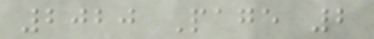2020 Page 2
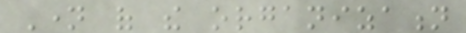Name of the organization
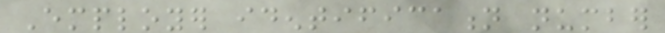Employer identification number
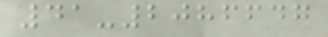41-2086647
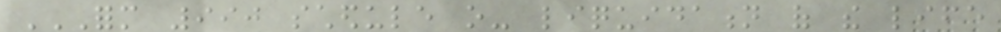FORM 990 SCHEDULE O- LIQUIDATION OF THE LIFE
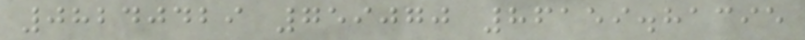08240429 759070 86159.81395
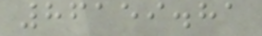86159.81
